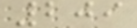209
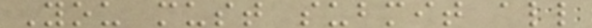You must submit all
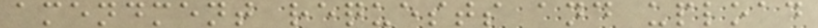amendment requests and upload
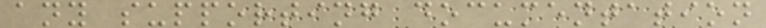any supporting documentation
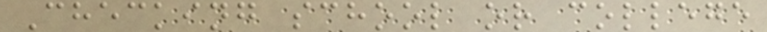Checking school or college
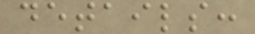details:
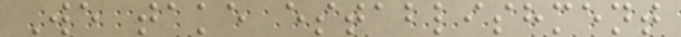We take establishment
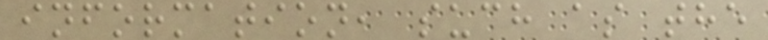information, such as the
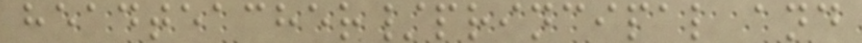headteacher/principal and
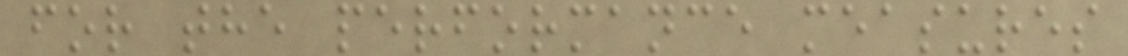for the performance measures
